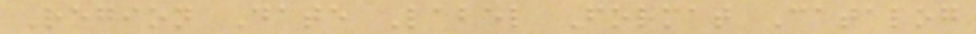Region Date Label Format Catalog
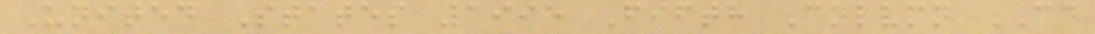United States 1995 Fifth Colvmn CD
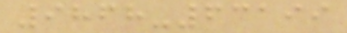9868-63199
